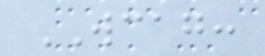WCAG:
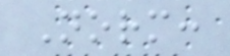Norm:
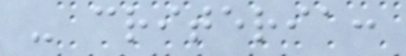- criteria:
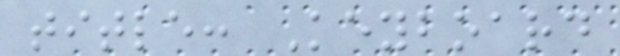title: Keyboard
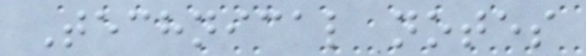Technical notes
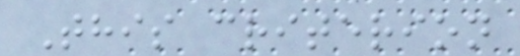This criterion
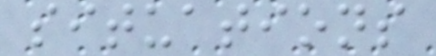situations
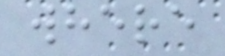where
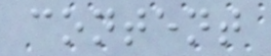content
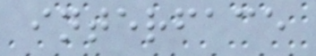interface
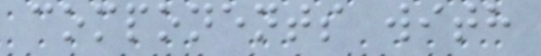components with
